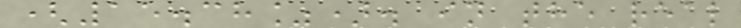(15.38%). in the real
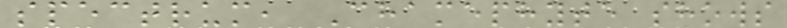spectrum, Chamephyte shows
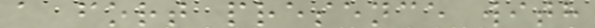a fort presence with
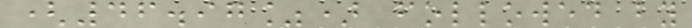(46.97%) followed by
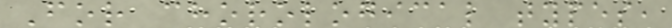For chorological types,
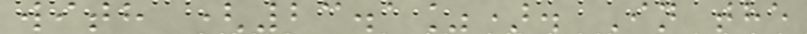with (23.1%). In the
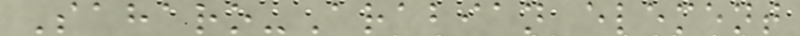Saharo-Arabian element
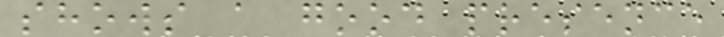shows a good presence
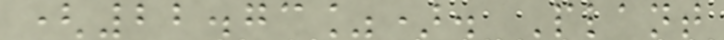(22.73%). Plant
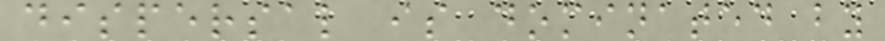dispersal is dominated by
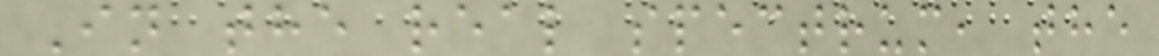In the real spectrum, the
